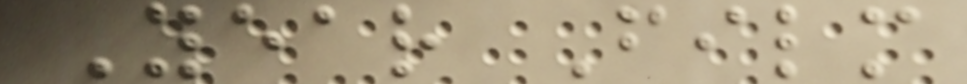Year Film
